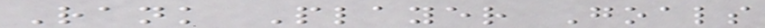Rank Player Goals
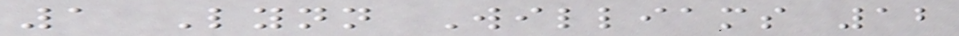1 Lynn Williams 12
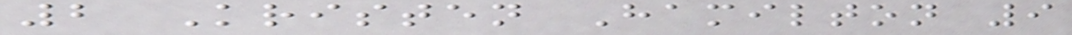2 Kristen Hamilton 9
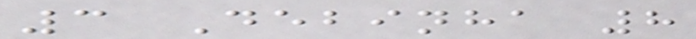3 Debinha 8
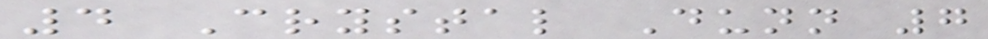4 Crystal Dunn 7
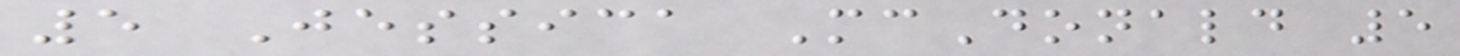5 Jessica McDonald 5
